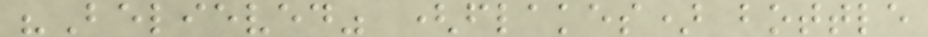"Believed" (flakes) bottle
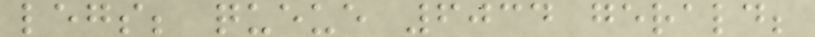legs; queue 6034 gerald;
